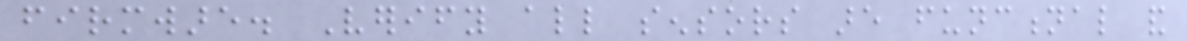firmware. Verify all sensors are functional and
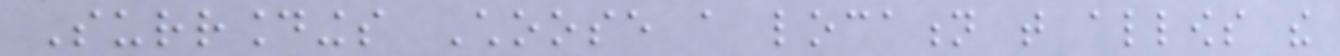Surroundings Choose a location that allows the
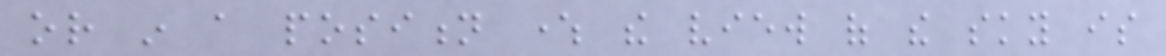or in a position where the view of the sky is
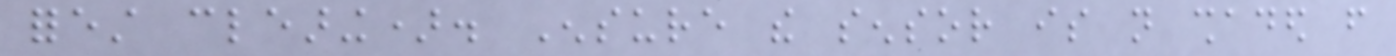forest clearing). Ensure the sensor is not shaded from
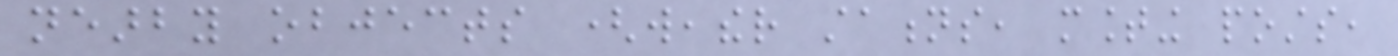nearby objects (weather stations, mounting posts,
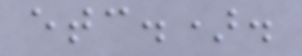etc.).
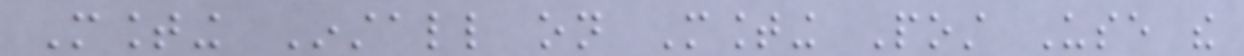Mounting Install on Mounting Post Use the
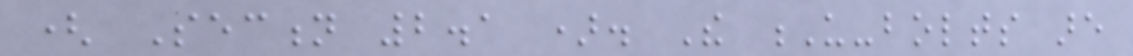( Section 2.1 ). The U-bolts are
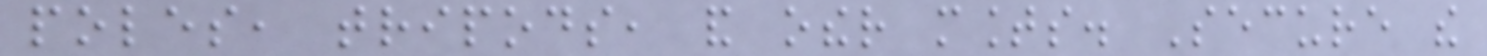poles, tripods, and other mounts. Secure the
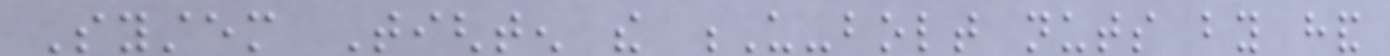System Tighten the U-bolt nuts by hand
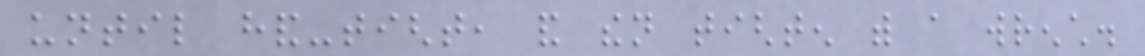until hand-tight, and then tighten with a wrench.
